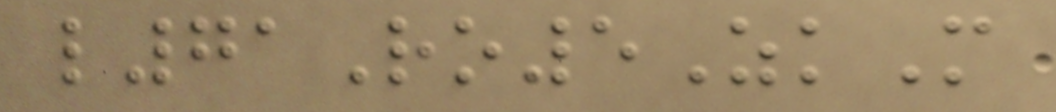l71Ro5ZkM
